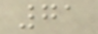71
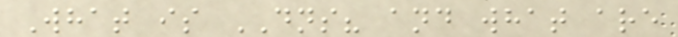What is DNS? and what are
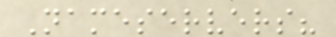Nameservers?
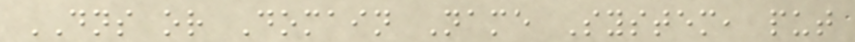DNS or Domain Name System, put
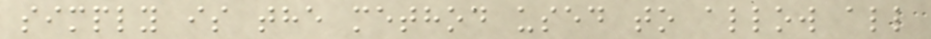simply is the method used to allow all
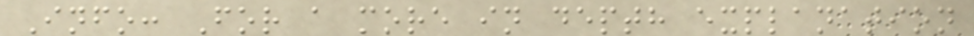Info: For a more in depth explanation
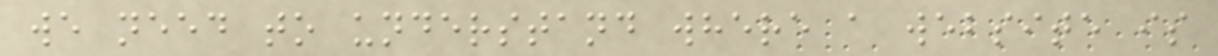we need to understand where a website is
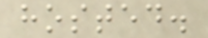hosted.
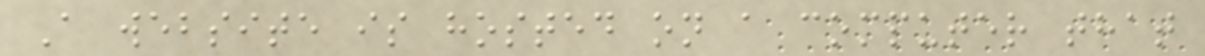A website is hosted on a computer that
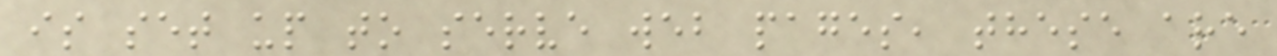is set up to serve web pages, these are
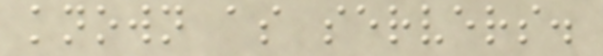known as servers.
